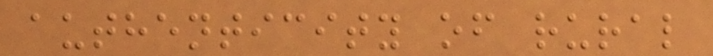authenticity of rural
